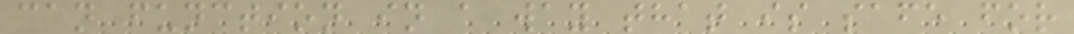can function in a way that is safe for
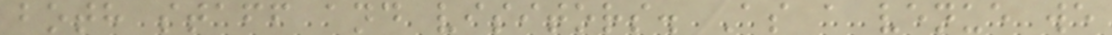both staff and visitors. As a venue we
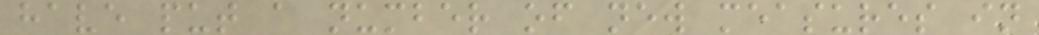have put a number of new measures in
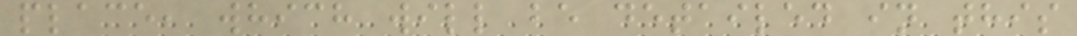place, which will be detailed in this
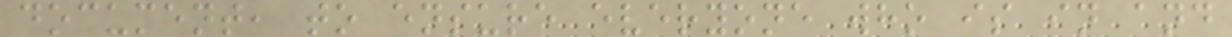document, to ensure everyone who is in and
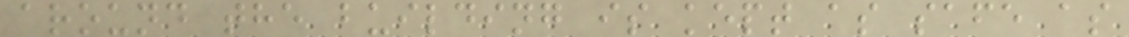around the building is kept as safe as
